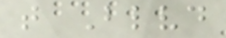t Blvd
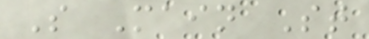S Main St
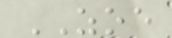ZOE
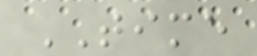TIME
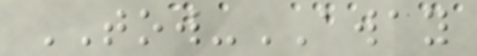TOW-AWAY
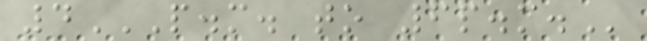4P.M. TO 6P.M.
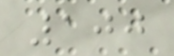100
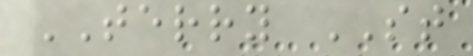TERRY ST
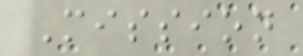Mission
